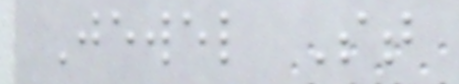Jewel St
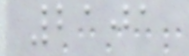2101
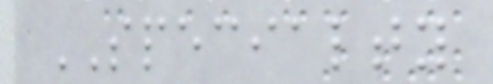SPECIALTY
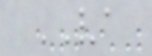VA
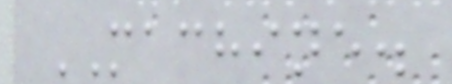MACHINE.
